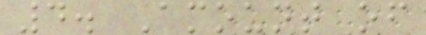4. Amount of
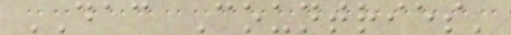DAC Countries'
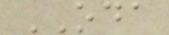ODA
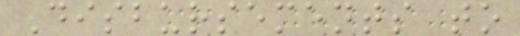Disbursements to
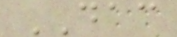DAC
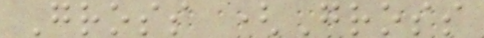Gross (Gross
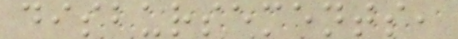disbursements,
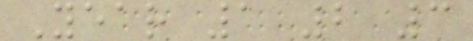Year 1 2 3
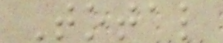Total
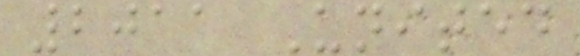2011 United
